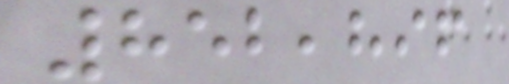852,896
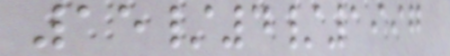15/4/1997
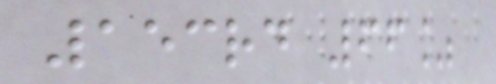153rd 66%
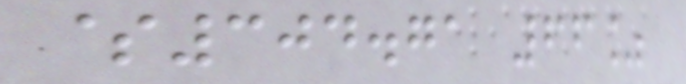$304.71 66%
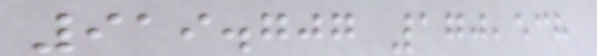919.707 170,538
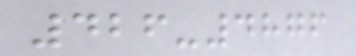426-4876
